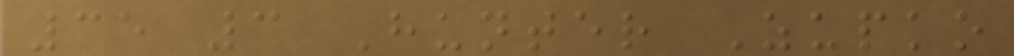35 3 Hunter Zupko
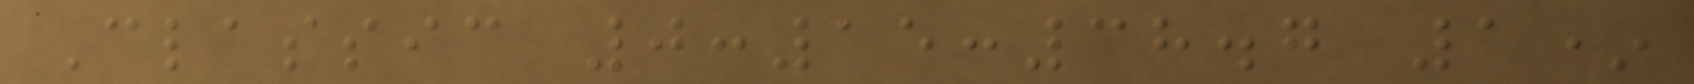Classic 0:15:38.7 1*
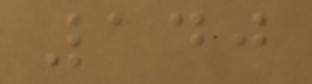140
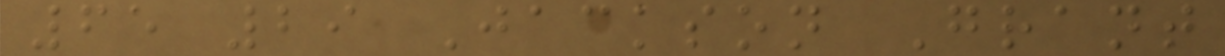65 29 Jackson Grant
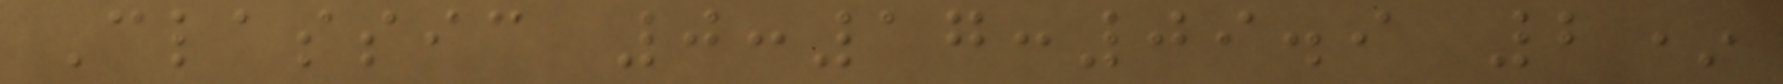Classic 0:17:09.9 2*
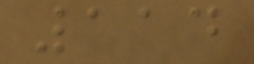114
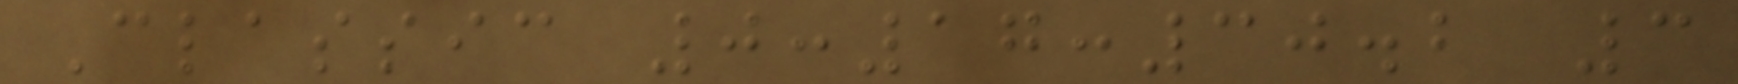Classic 0:17:30.2 3
